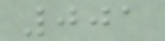001
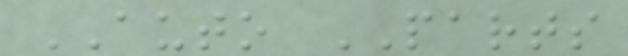AUTO PARTS
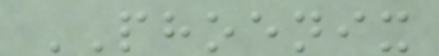PHOENIX
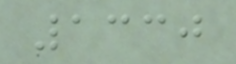1330
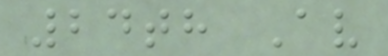24th Av
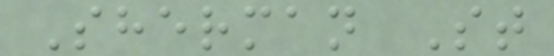Sherman St
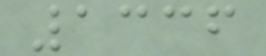1336
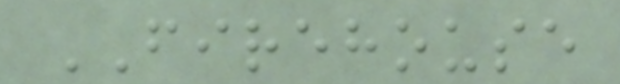FIREHOUSE
